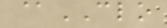@CLO
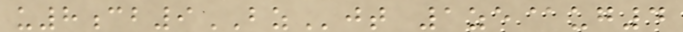u8cb9BZjt 1ze@ug4
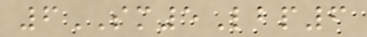6SM5Lbp6
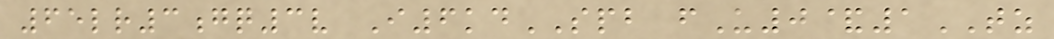65lr3gq3v I6kdSPB fU0&1TZ
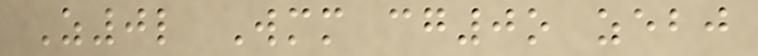Z0l Wmm cg0o zebj
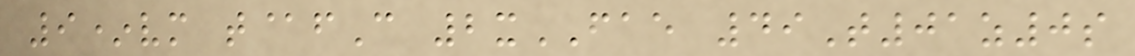9*vm t@fC 2xFAE 49T01z0s
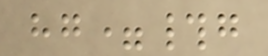hg=#g
